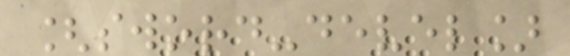[sword-devel]
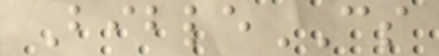BibleCS
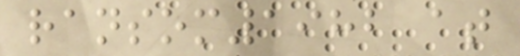ransom1982 at
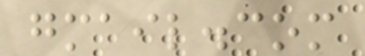gmail.com
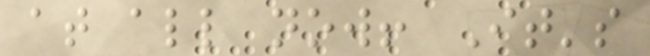at all now! It's
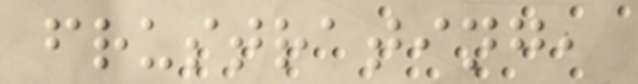frustrating,
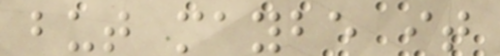but maybe it
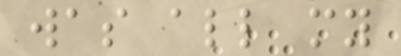was all my
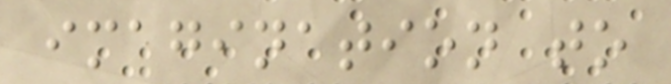imagination to
